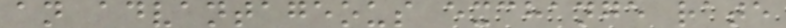an advantageous exchange rate
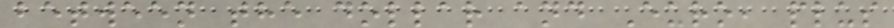between the dollar and Euro, plus
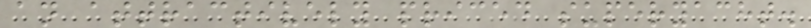an attractively priced superyacht.
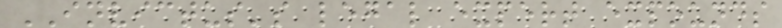INVICTUS's legal expert expounds
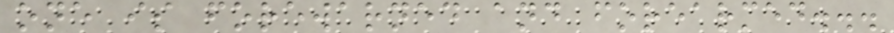one is forewarned and forearmed...
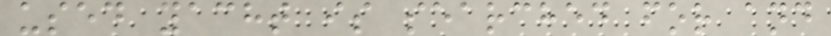used yacht is searched for and
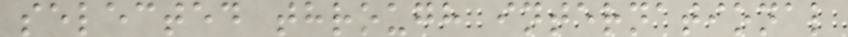selected through international
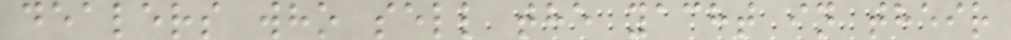dealers who sell the yacht in their
